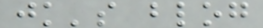jk's blog
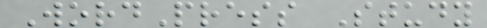WordPress Study
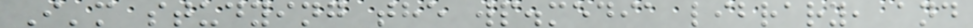I'm studying the wp.media library, and
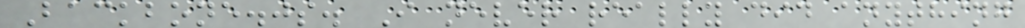Backbone.js. I never really did anything
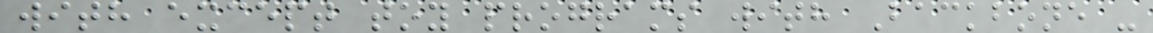with except toy programs with Backbone -
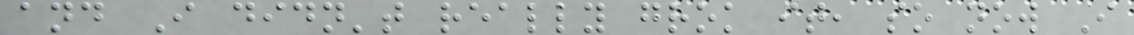and I didn't really grok it, so now I
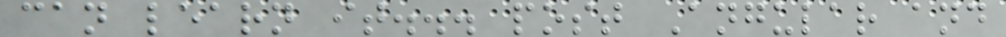can learn it... post Angular and
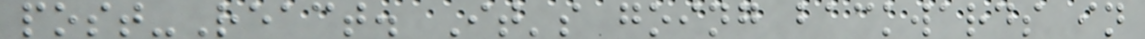post-React. It's going backwards in
